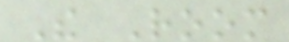The Room
